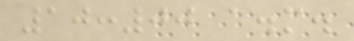10:00 a.m.
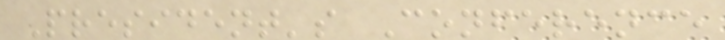President's Conference
